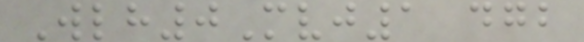Wlh0Mvj1 dgb
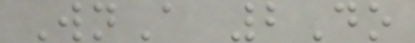WnA 2Do
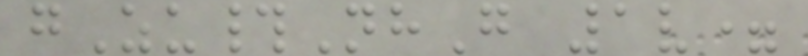gZu#NhG 1v=
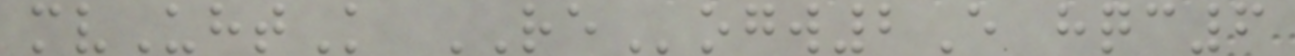mvUhtK REogw2E hqc6
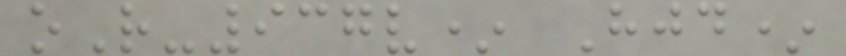oR-937v* Hjd*
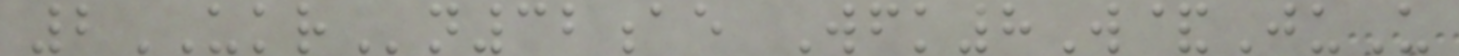2UKRn32ae Wfk8W&JuU
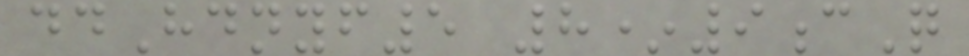ddHdnyf5 8*9cQ
